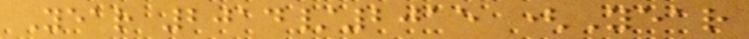Year 2014/2015 (Year
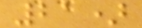21)
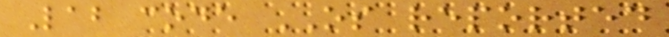Lab code OS reported
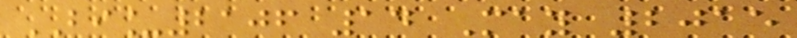BI_2106 14 May 2015
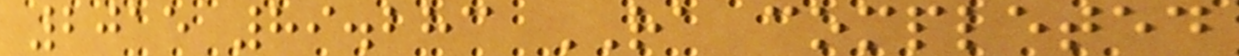2015 89.283 RA completed
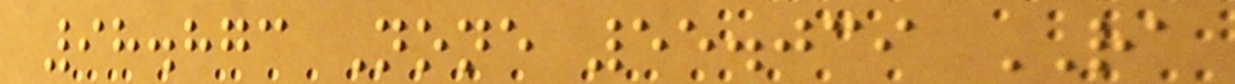98.873 None 55.039 RA
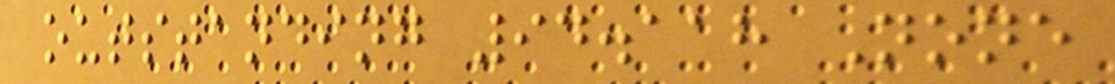outstanding 94.118 None
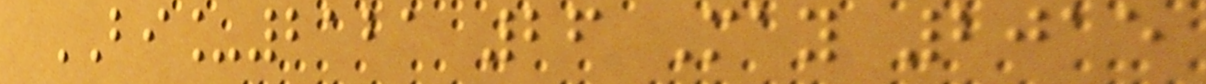BI_2121 26 May 2015
